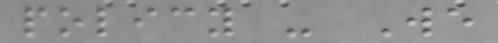policy - We
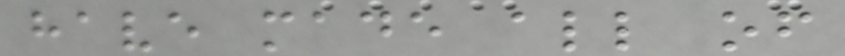have made all of
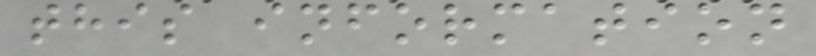this information
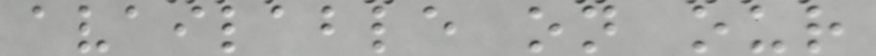available on our
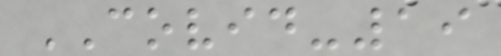COVID-19
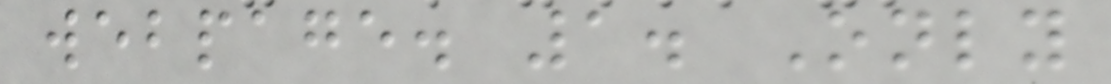webpage. 1. Only
